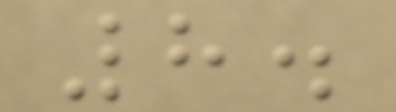8.
